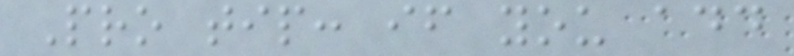Pro tip: if you add
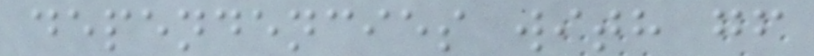dependencies with gf
